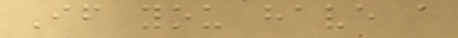If you have a
